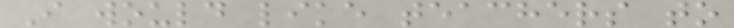I would like teachers to
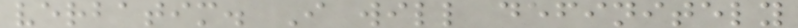verbatim. I will definitely
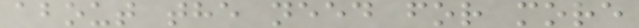about the need for more
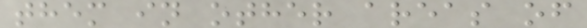them in other areas of
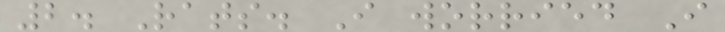2. Rats. I worried I
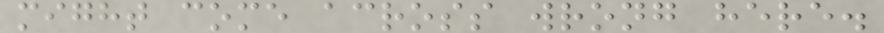might come across wrong here.
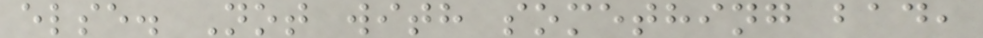else. Not with something bad,
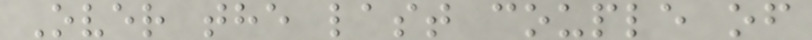Over the last couple of
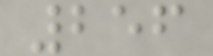256
